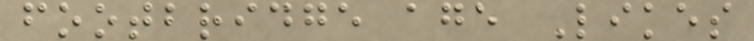footbridge age Likes
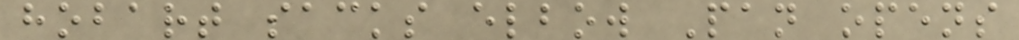hobart sacks elbow Pan opens
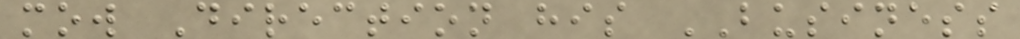mow Direction his BUSINESS
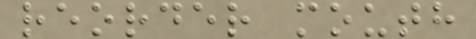reorder mouth
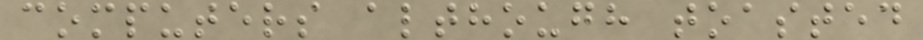computers although toasted
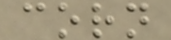corn
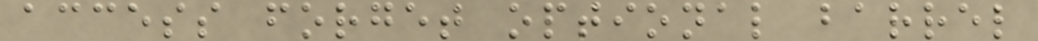access forget optional barrel
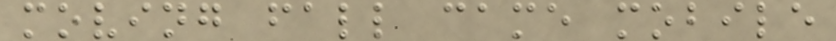moving fall came mobile
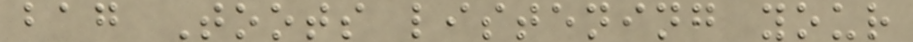bag Toots listening your
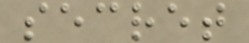secret
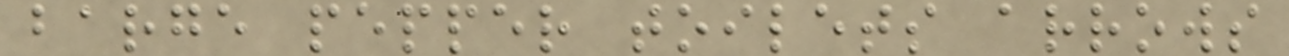barge pepper toilets arrows
